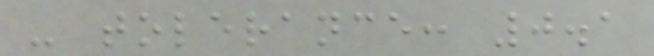- tolerance: 0.1
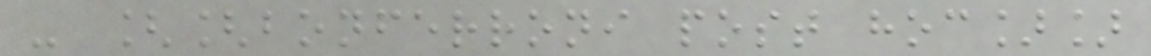- [[bonferroni post hoc]]
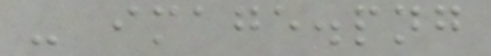- image.png
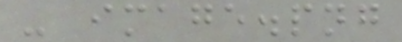- image.png
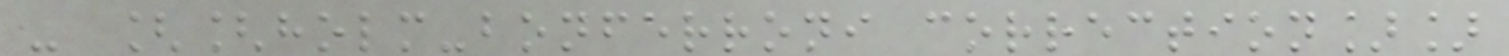- [[holm-bonferroni correction]]
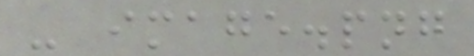- image.png
